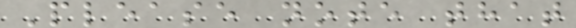Please note that
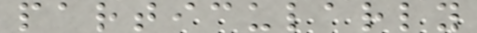particularly
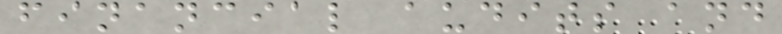financial audits and
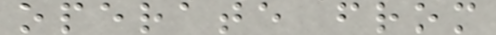operate from
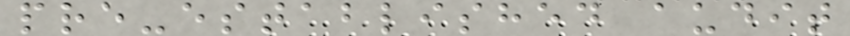pre-established audit
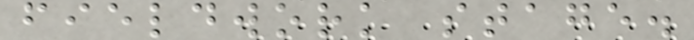fieldwork stage.
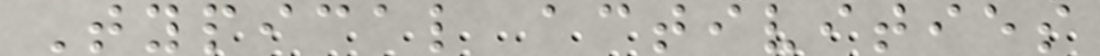Typical activities
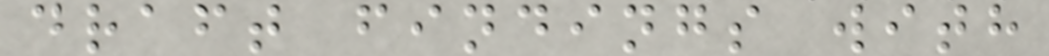draft findings with
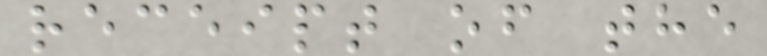receipt of the
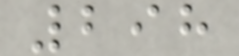298
